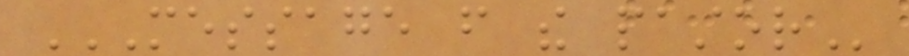MESSAGE FROM THE PASTOR
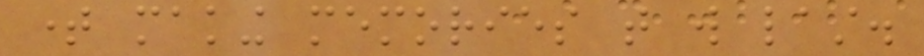time making memories that will last.
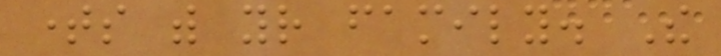times with your family. The
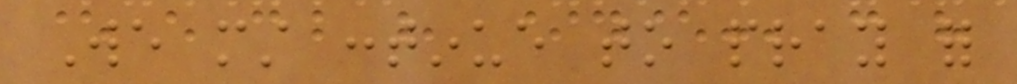We must continue to pray for
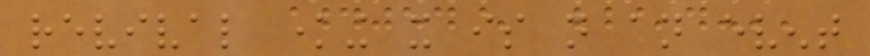revival knowing it is not an event
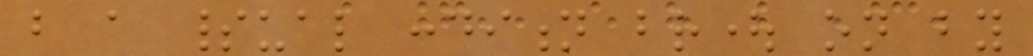but a spiritual condition brought on by
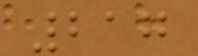217
